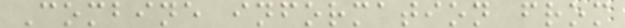Combine information from
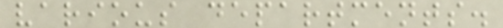various departments.
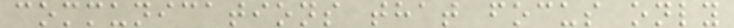communications that focus only
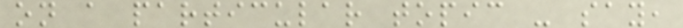on a particular topic - say,
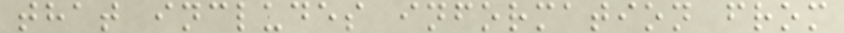that includes information from
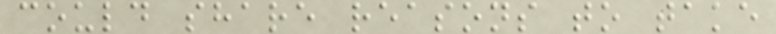could share reasons to take
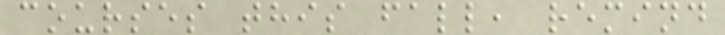courses this fall, remind
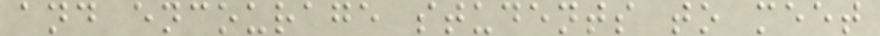and encourage students to meet
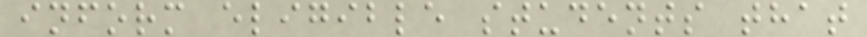inform eligible students that
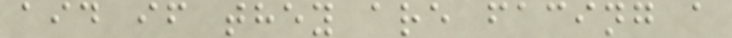aid if they are facing a
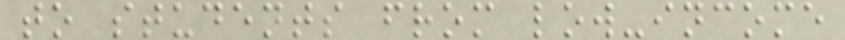to students from low-income
